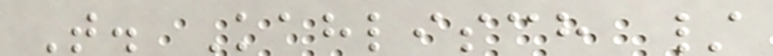T. Kahlisch /
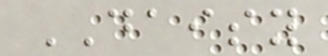DAISY
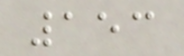153
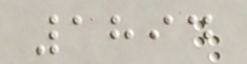1894
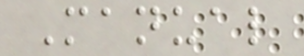Manual
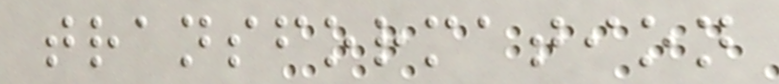transformation
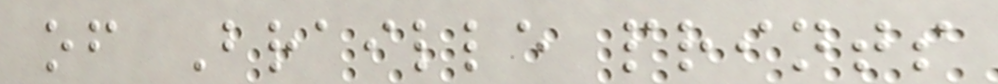of Braille prints
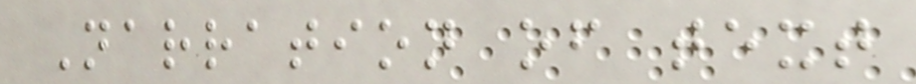Narration of text
